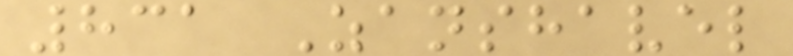831 Zanshavel
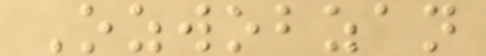Ozwobzan
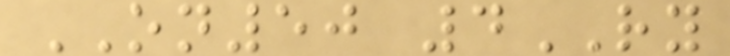ON50 4RY
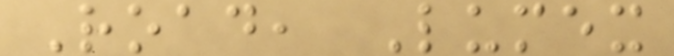Road, Lumex
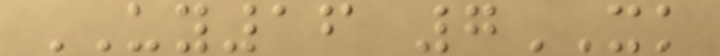UY16 7XK
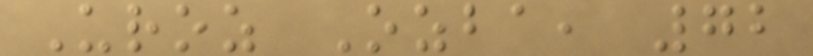Uroz Ozba, 72
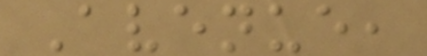Avenue,
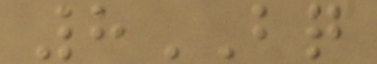8BQ
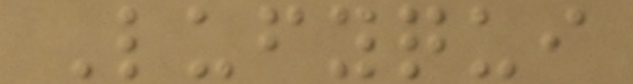Lufyqui
